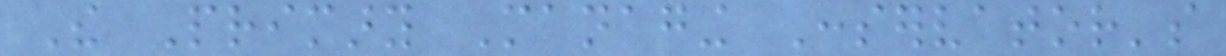The Primary Managing Conservator's
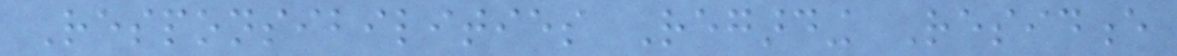Responsibilities Regarding Residence
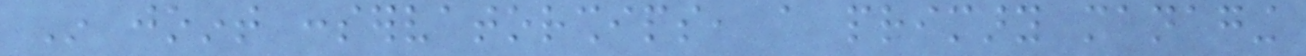In joint conservatorships, a primary managing
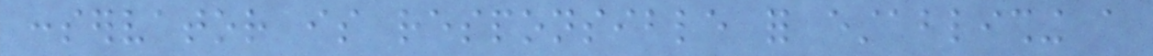conservator is responsible for establishing a
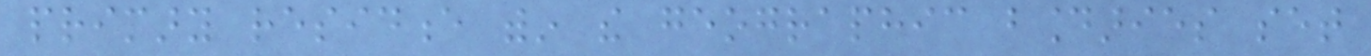primary residence within the geographic boundaries set
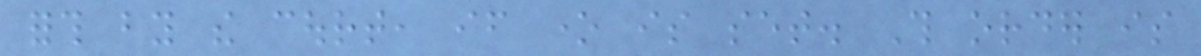forth by the court, if one is set. This order is
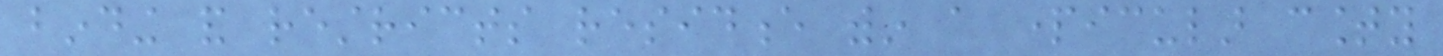binding and restricts residence within a particular county
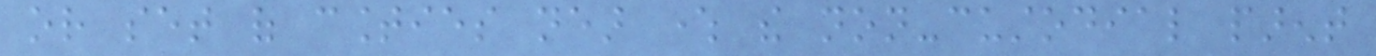or set of counties near where the non-custodial parent
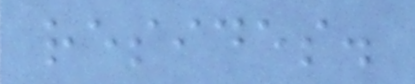resides.
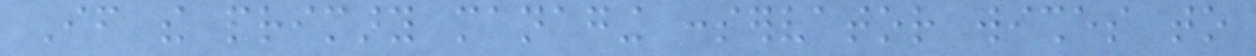If the primary managing conservator wishes to
